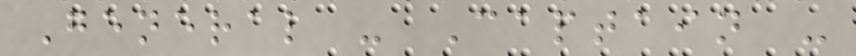General - Captain -
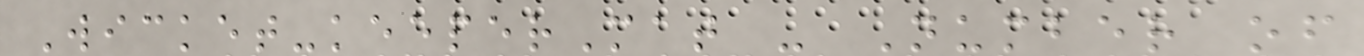Wicket-keeperMat - Number of
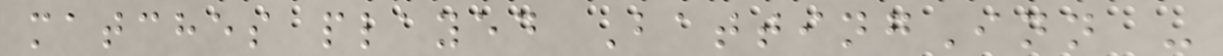matches played BattingInn -
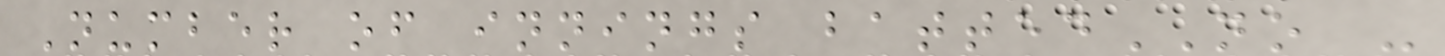Number of innings battedNO -
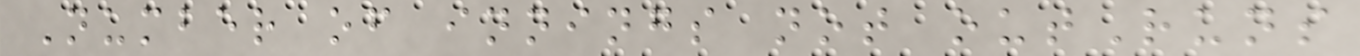Number of innings not outRuns
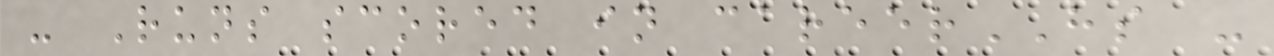- Runs scored in careerHS -
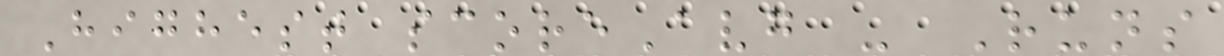Highest scoreAvg - Runs
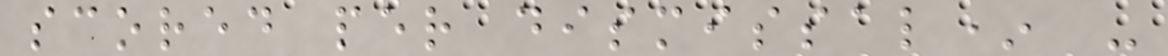scored per dismissal* -
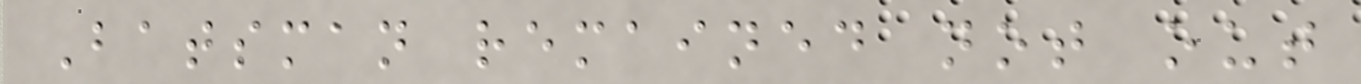Batsman remained not out
